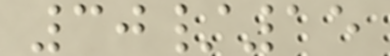30/15
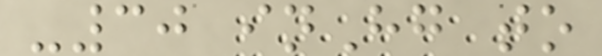-30 inHg to
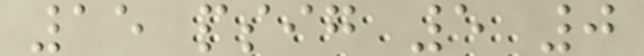15 psig 5 0
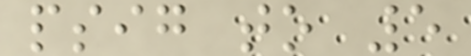psig to 5
